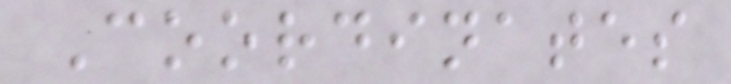Coordinates
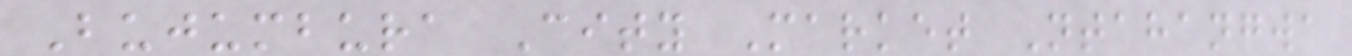Bujumbura City Market Ntahangwa
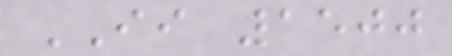II 1500
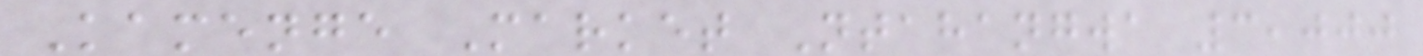Kamenge Market Ntahangwa 3,000
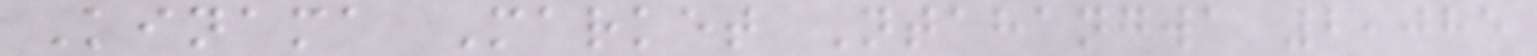Kinama Market Ntahangwa 2,085
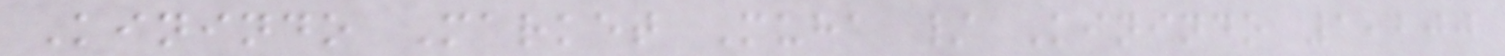Kinindo Market Muha / Kinindo 1,200
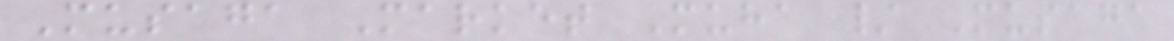Musaga Market Muha / Musaga
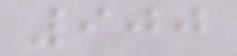900
